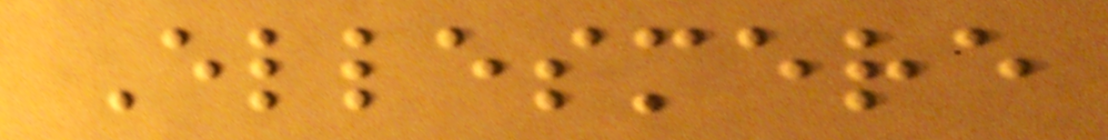Ellesmere
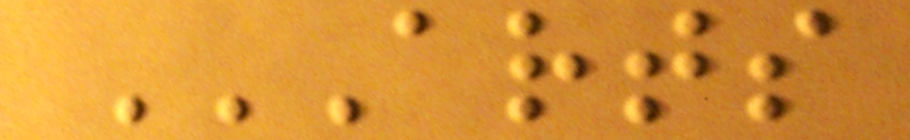ARTS
